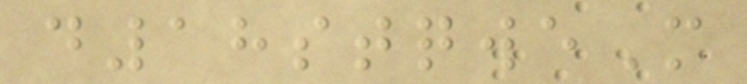d18stqweM
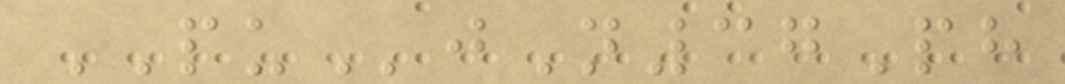PUjN37Ph
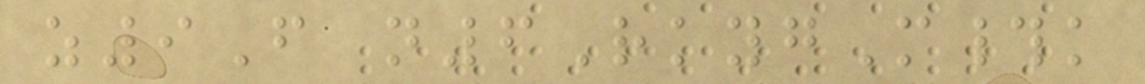z9F n6RkygM#k
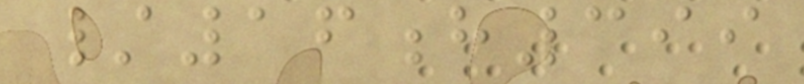/16h399
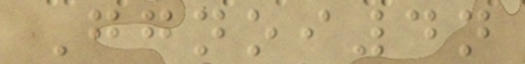Ggnoi4n
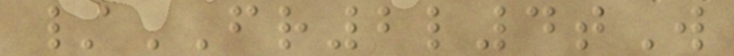/FR2l4tW
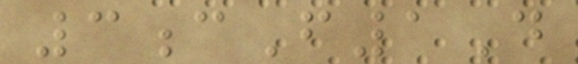3cF1D
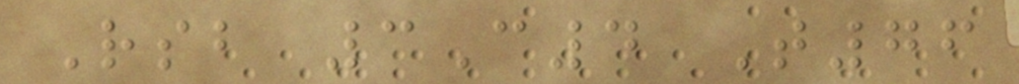Rsb 3C4 T76
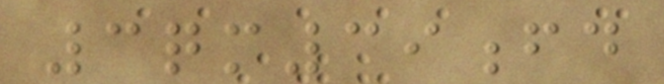3qm39fd
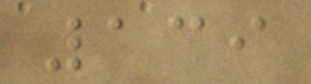139
